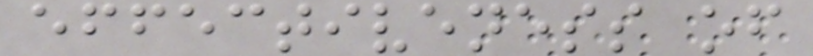effectiveness of
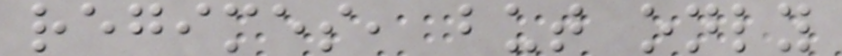regimes, but only
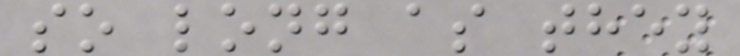so long as they
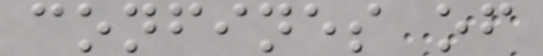confines of
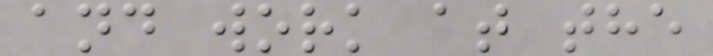and work at the
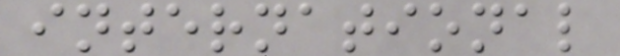international
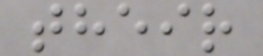their
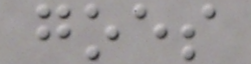goes
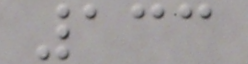133
